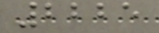2225
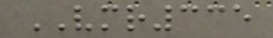VMR335
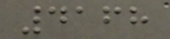4168
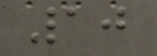10
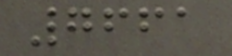7661
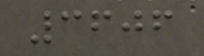3606
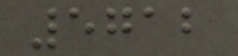5712
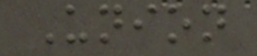Union
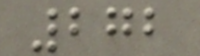272
